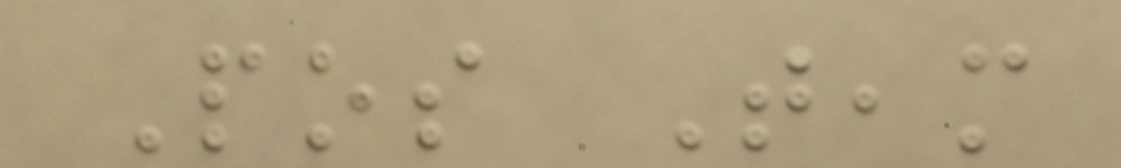Pos Team
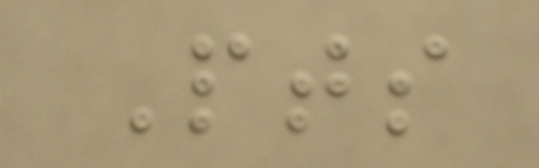Pts
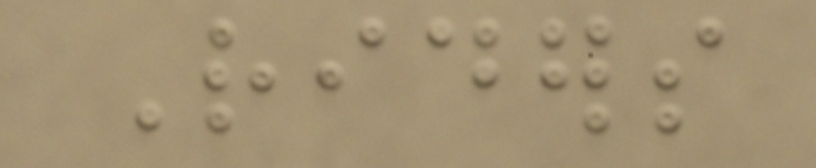Riders
